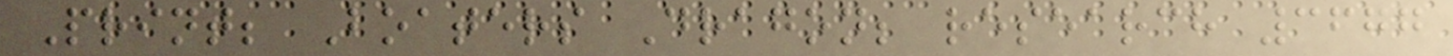Print; Boaters Dragon; research 3677
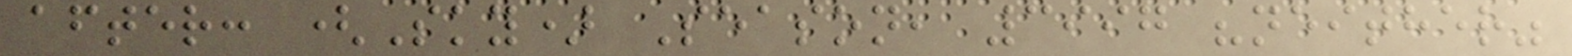after: (Sky) Season, 3997 "neither"
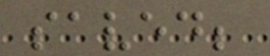saved;
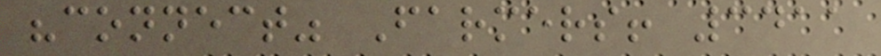"connect" Farmers! 3411
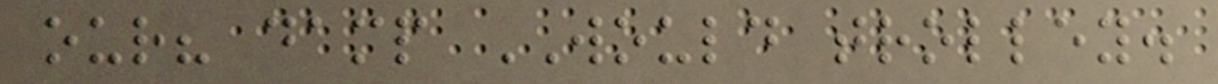our? damp WOULD trolley.
